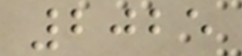2025
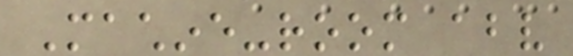Machine-room above
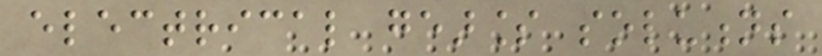electrical gearless solutions
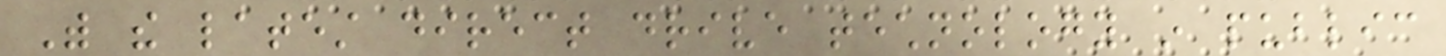With the latest direct drive technology in public
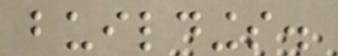buildings.
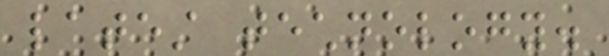latest technology.
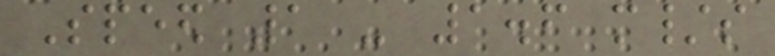Speed 1 - 1.6 m/s
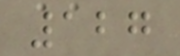127
